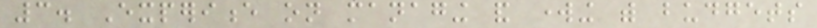3. Experience on managing and working with budgets
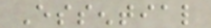Essential
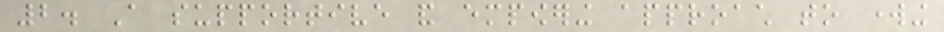2. A supportive and empowering approach to working
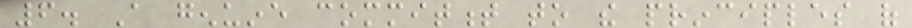6. A genuine commitment to the principles of
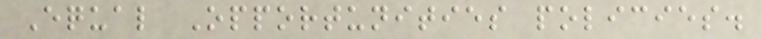Equal Opportunities policies.
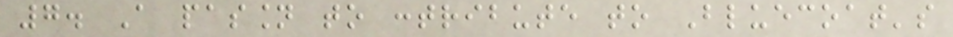7. A passion to contribute to Bluecoat's
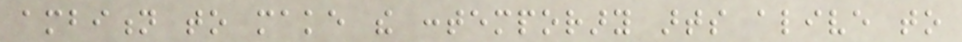ambition to make the contemporary arts alive to
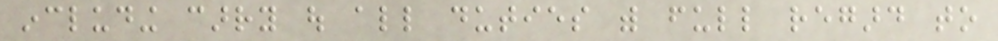including carry out all duties with full regard to
